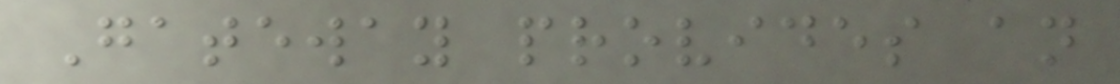Gateway provides an
